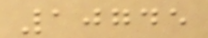10745
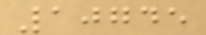10745
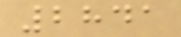2841
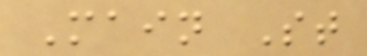Main St
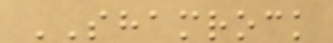SHAMROCK
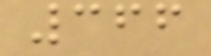366
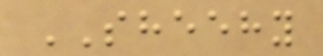SHEEHY
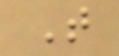T
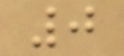0
